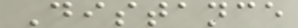Distance
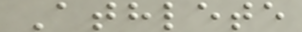Athlete
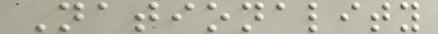Nationality
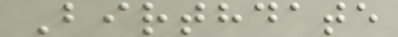Birthdate
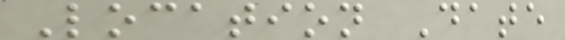Location Date
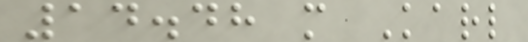14.48 m Karl
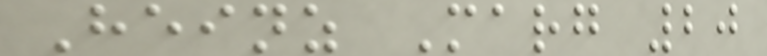Heinz Marg 20
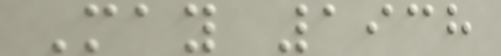May 1938
